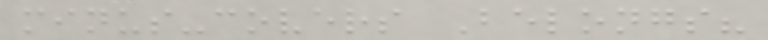minus-covers Belongs?
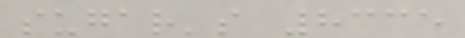sugar's 8335
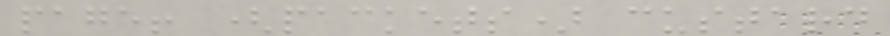page! (packets) custard
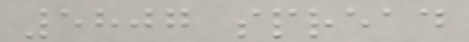5807 spread
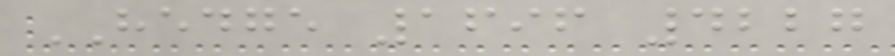HEDGE 1696 4227
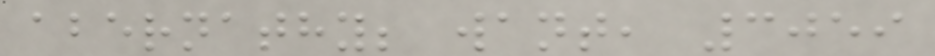abernathy; want, 3059
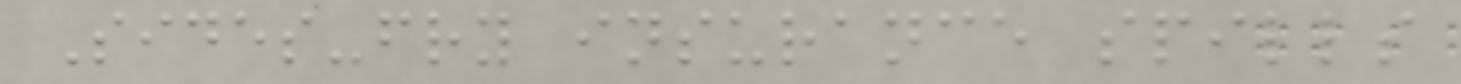Sides-fry insurance spills
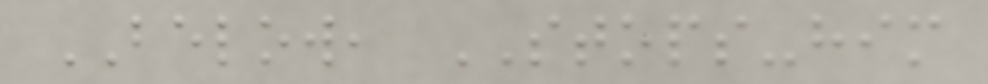BELOW, STOPS-him
